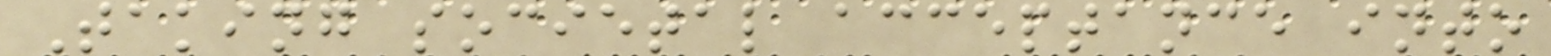Taking societal acceptance into
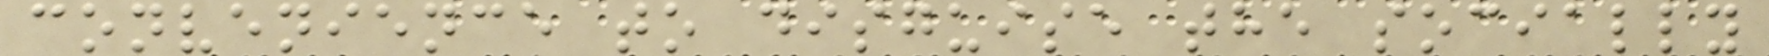convenience to disguise the socially
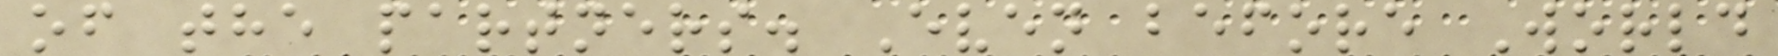of the partners. Even before World
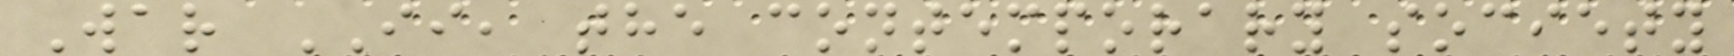War II, the contemporary society
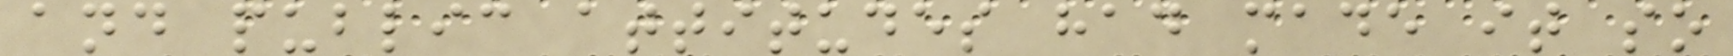and public attitudes had made it so
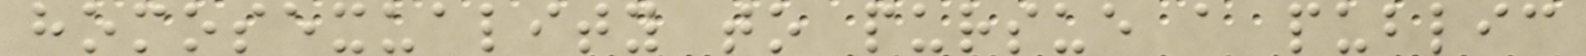homosexuality to pursue a public
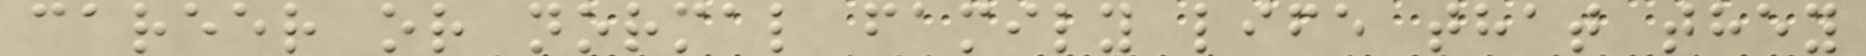career or normal family life that they
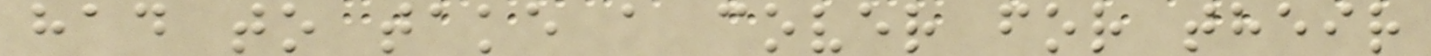had to take a cover for their
